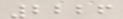2226
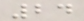24
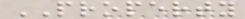PROPERTY
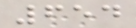654
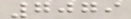7079
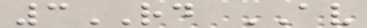3RD AV
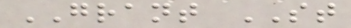GRANT ST
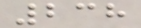238
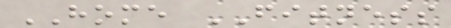HOME FITNESS
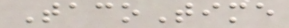TacoTime
